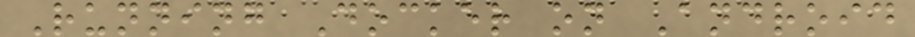Running Docker on Android
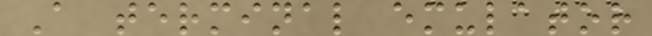A terminal emulator
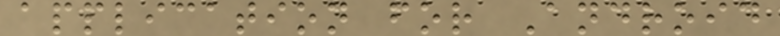application for Android
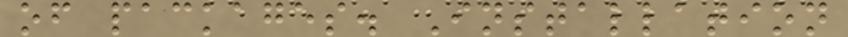of packages. Installation
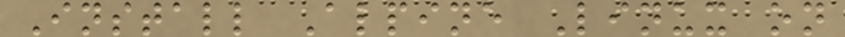Install Alpine Linux on
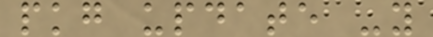pkg update -y
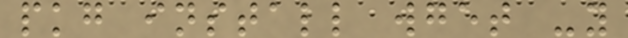pkg install wget -y
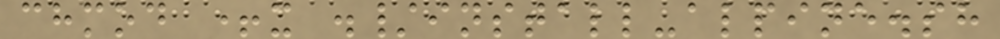chmod +x ./install-alpine.sh
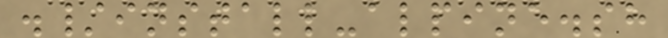./install-alpine.sh
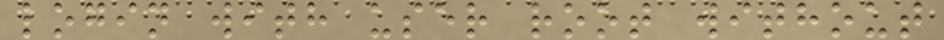login with user root without
